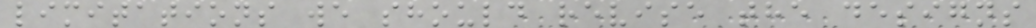limitations we should revise the designs
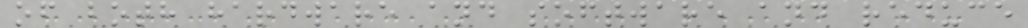of both hardware and software and reduce
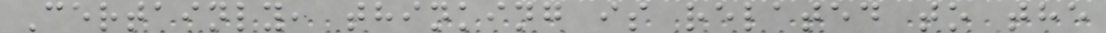Certainly, thinking is related to the
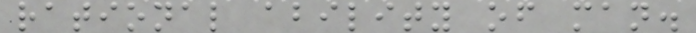rational ability of man.
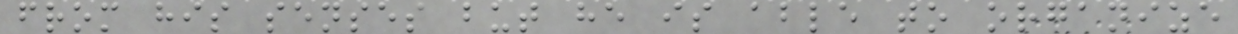from his senses but he is able to organize
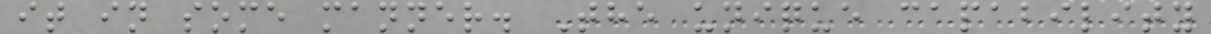it in some manner. The unique capability
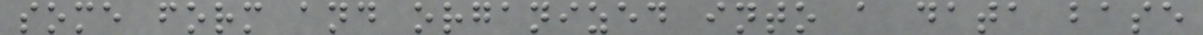some form and organized into a data base
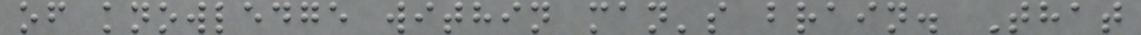of knowledge within man's brain. That
